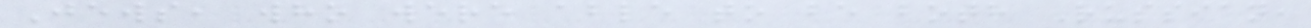Jews, who were able to be both Russian,
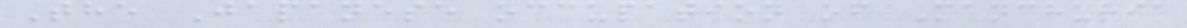The Japanese occupation of Manchuria
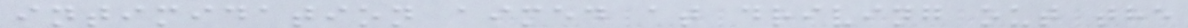intimidation aimed at driving out the
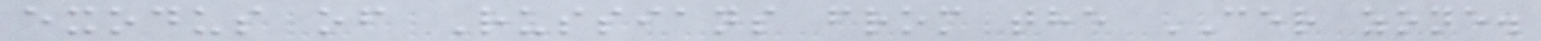exodus of Russians from the CER zone.
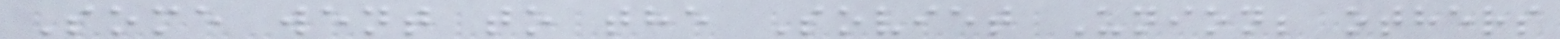Some went to the Soviet Union; others
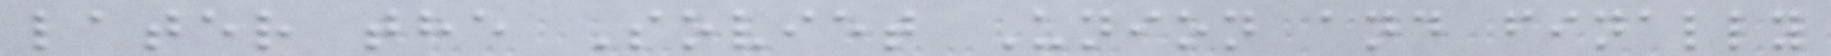later the Soviet Union and finally
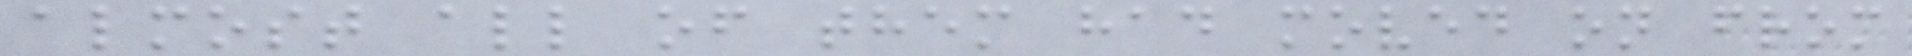almost all of them had moved on from
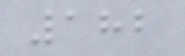182
